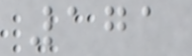171
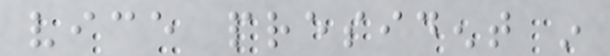vice president in
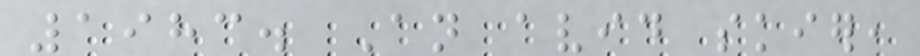1983. An avid skier,
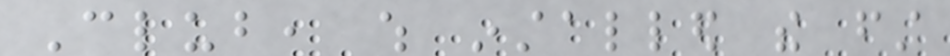Club, which installed the first
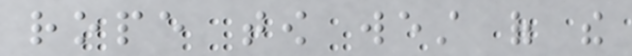rope tow west of the
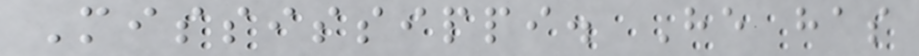Mississippi. He has
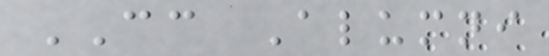CC Alumni
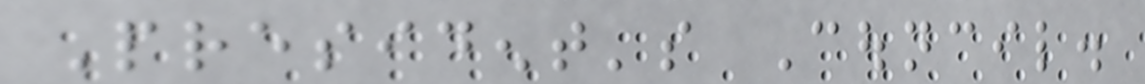President's Council.
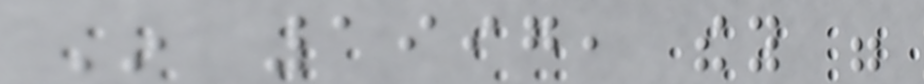In 1997, they were
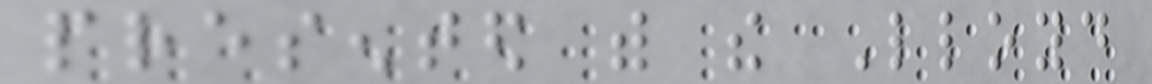presented with the Lloyd
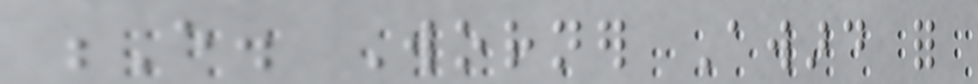E. Worner Award for
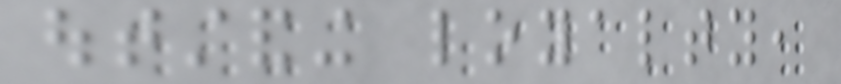outstanding loyalty,
